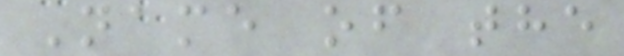Name of the
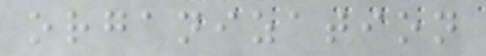organization
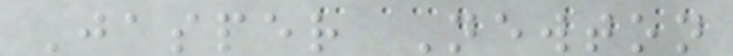Jasper Newton
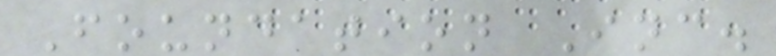Foundation Inc.
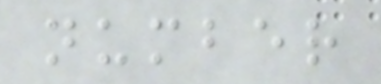number
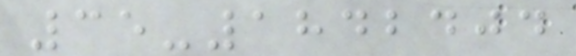35-1842404
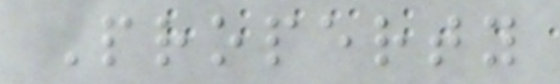Property
